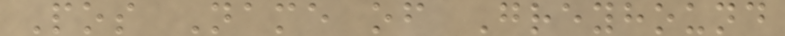Pos Name of Greyhound
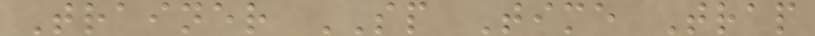Trainer SP Time Trap
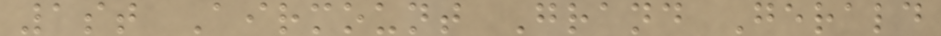1st Airmount Grand Gerald
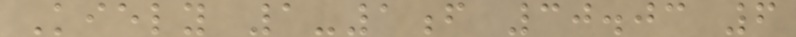Kiely 1-1f 30.03 6
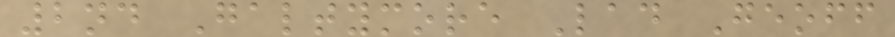2nd Galtymore Lad Geoff
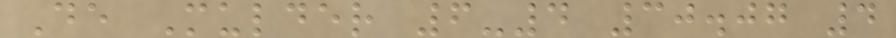De Mulder 6-4 30.07 4
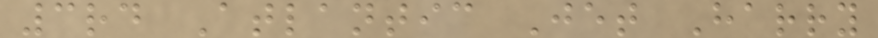3rd Atlantic Jet Harry
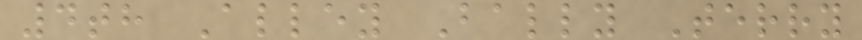4th Alley Bally Terry
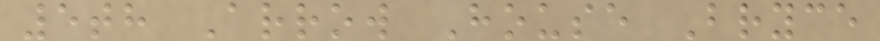5th Arrow House Bryce
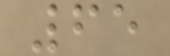65
